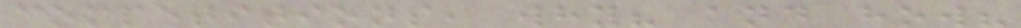competitions, why? and how?
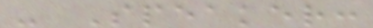- Speaker:
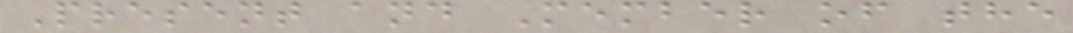Present and Member of the
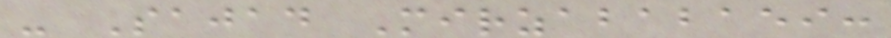- Sajad Mirzababaei:
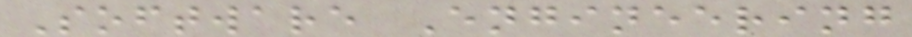Software Engineering
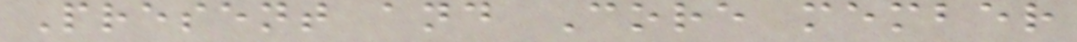Present and Core member
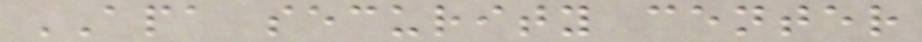APA security center
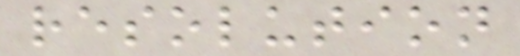resolution
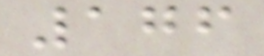176
